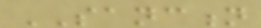SANCTION
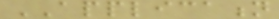APPLICATION
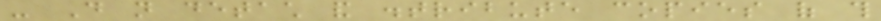- Do not detach and distribute copies of this
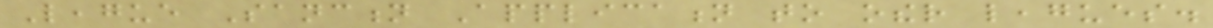League Sanction Application to other leagues.
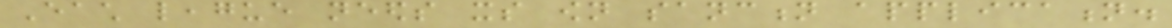Each league needs its own sanction application.
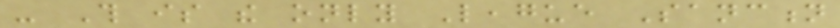- This is the only League Sanction
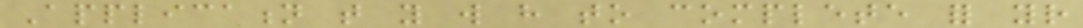Application that you will have to complete for your
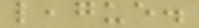league.
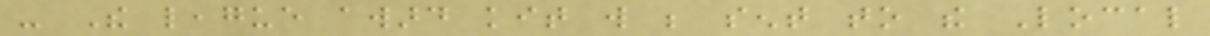- The league award kit will be sent to the Local
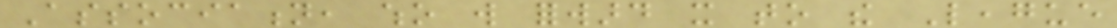Association, who will forward it to the League
